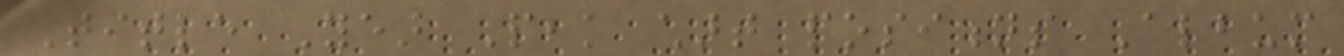Title Year Peak chart positions Album
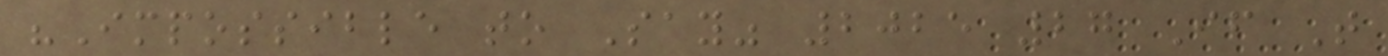"Impossible to Say" 2025 27 If That
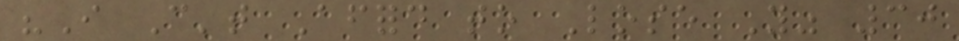"I Can't Afford to Lose You" 30
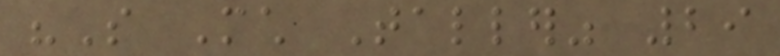"So Much Taller" 29
